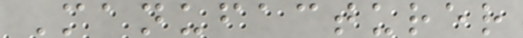Manufacturer
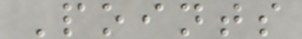Points
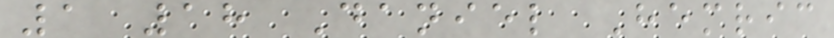1 18 Daniel Hemric
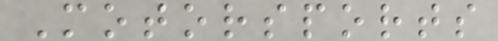Motorsports
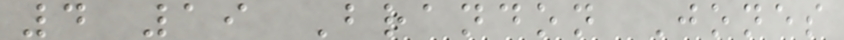4 19 Brandon Jones
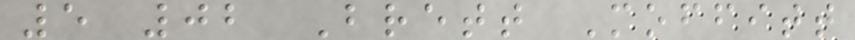5 02 Brett Moffitt
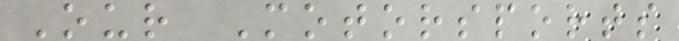Our Motorsports
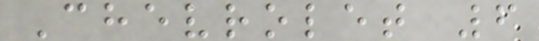Chevrolet 6
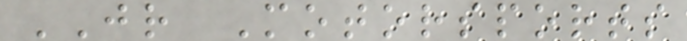JR Motorsports
